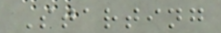Starting
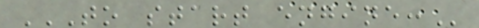TO START ENGINE:
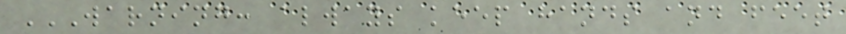WARNING: ALWAYS KEEP HANDS AND FEET
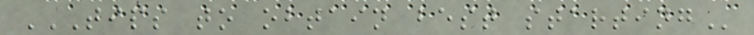TIPS TO OBTAIN BEST STARTING
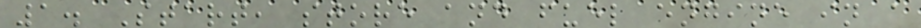1. Start, store and fuel engine in a
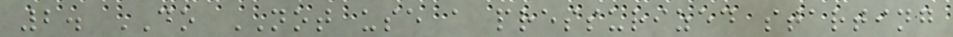2. DO NOT use a pressurized starting
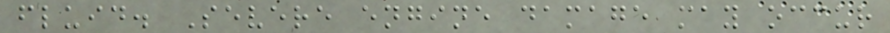fluid. Severe engine damage may occur
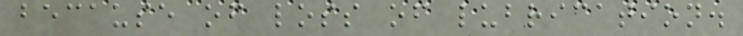because of loss of lubrication.
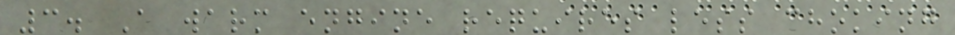3. A warm engine requires less choking
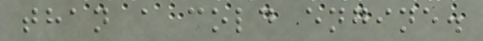than a cold engine.
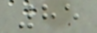85
